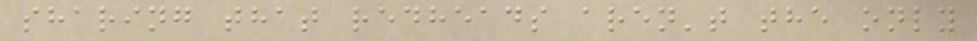sharing that redheads aren't the only
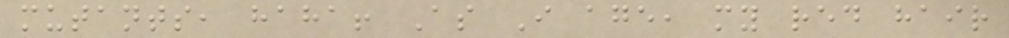mutants, haha! As I age, my red hair
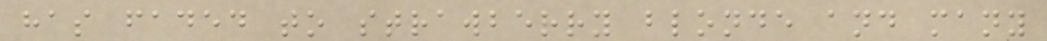has faded to strawberry blonde and many
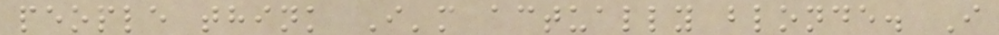people think I'm actually blonde. I
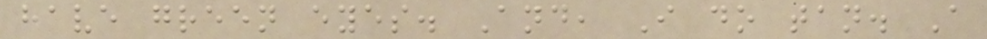have green eyes. And, I do tan. A
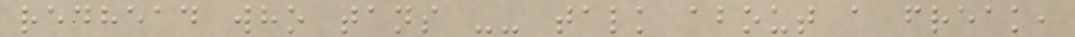redhead who tans -- talk about a freak,
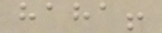haha!
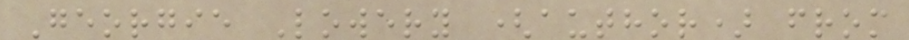Georgie Lowery (author) from
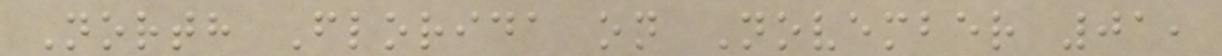North Florida on November 01,
